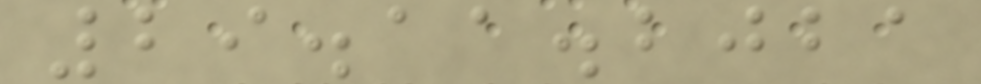29.11.2021
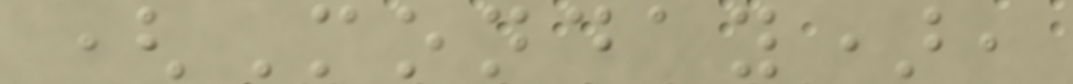(Monday),
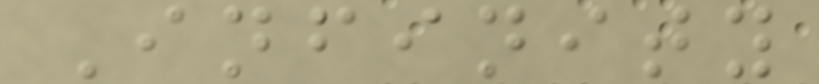Infinity
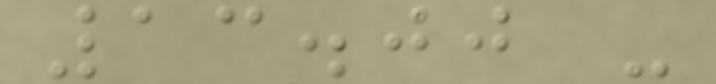13.00 -
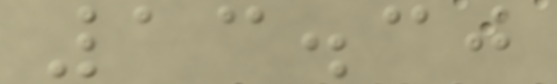13.30
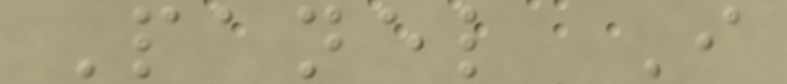Panel I
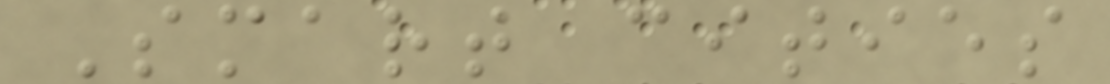Smart cities
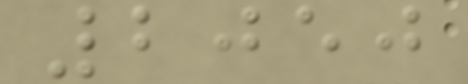2050
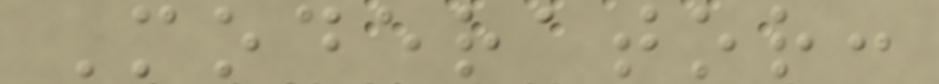Moderator:
